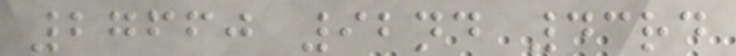27660 92nd 43rd
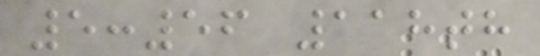5:56 118th
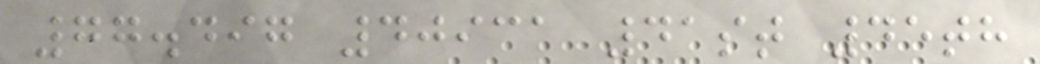77.497 40931 41st 45th
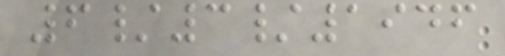6/3/1946
